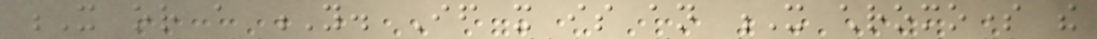X or a Y. If it is an X chromosome the
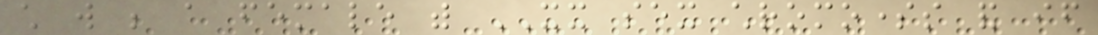child will be a female with XX sex chromosomes and if
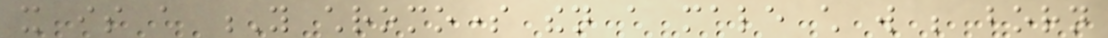it is a Y chromosome then a male child will be born
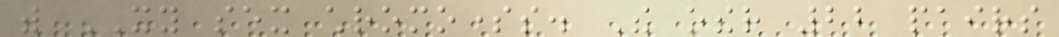with XY sex chromosomes. The other 22 pairs
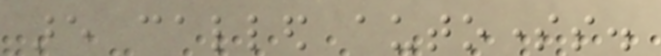are called autosomes.
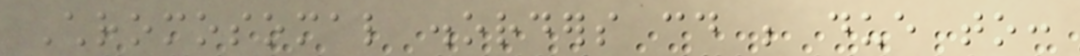Chromosomal disorders could be due to:
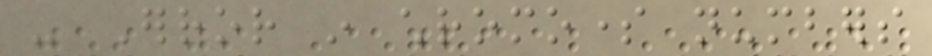- Error in chromosome numbers
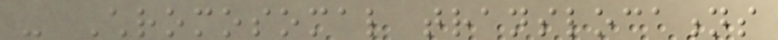- Chromosomal translocations
